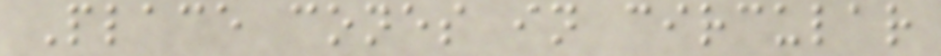Place cones in circular
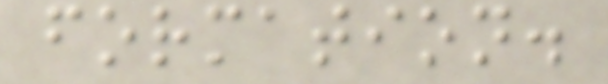formation.
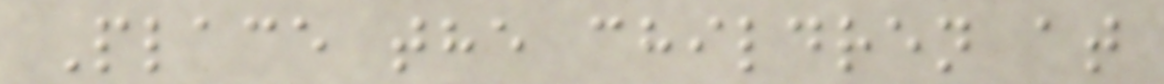Place the children at
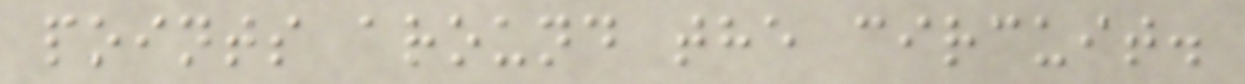points around the circuit.
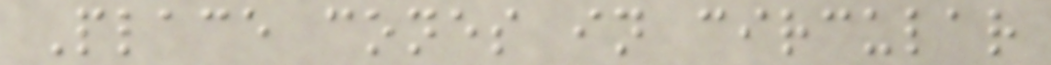Place cones in circular
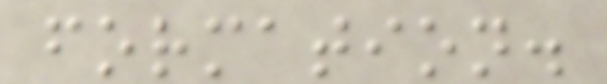formation.
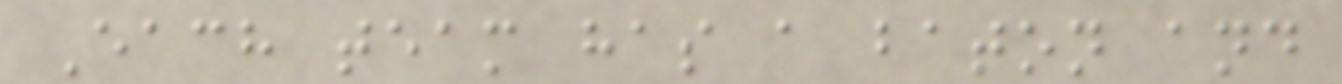Each team has a baton and
